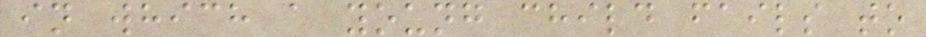in which a young child fails to
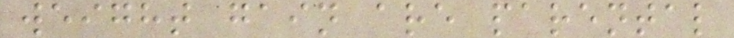weight gain are parental
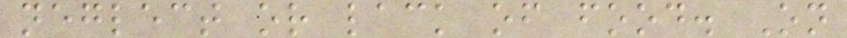neglect or lack of food. On
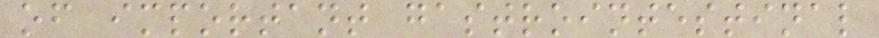of important gastrointestinal
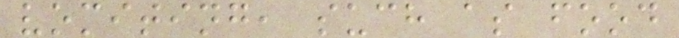vomiting, such as food
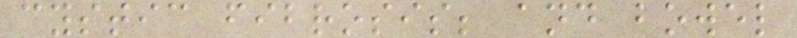cystic fibrosis; and bowel
